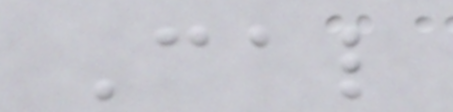Cal
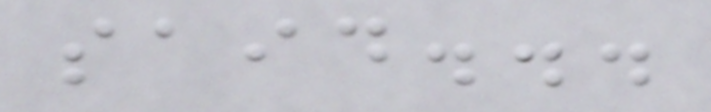said...
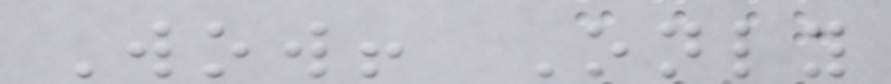Wow! Only
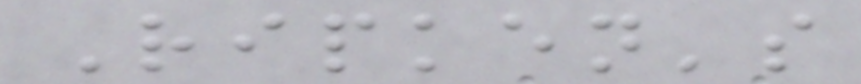Ripken's
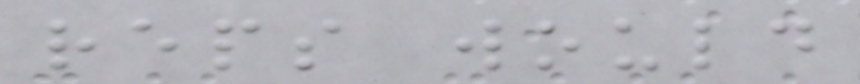reps would
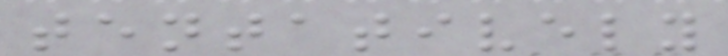tentatively
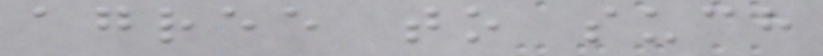agree to such
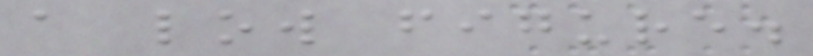a low figure.
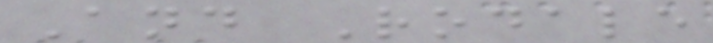And Rodale
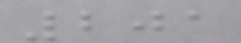201
